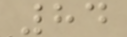84
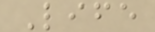Life
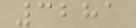3281
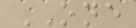ONE
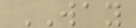WAY
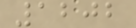1202
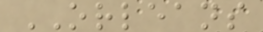ORLEANS
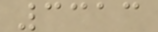3313
